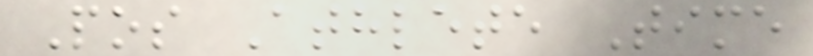Pos Athlete Time
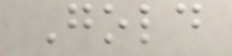Gold
